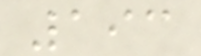193
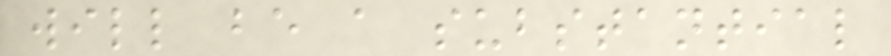will be a substantial
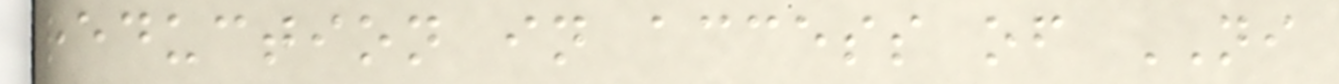reduction in access of NI
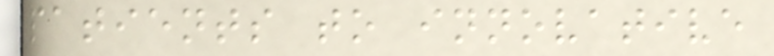patients to innovative
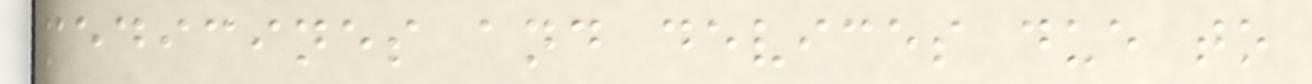medicines and devices due to
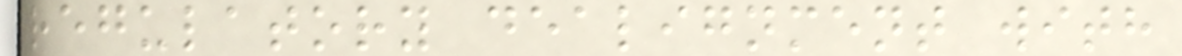regulatory dealignment with
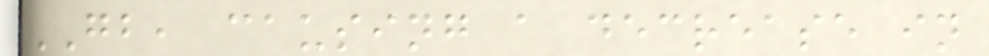GB, causing a decrease in
